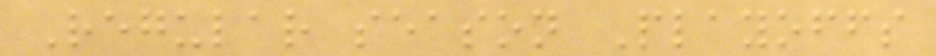Regular season Playoffs
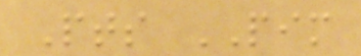Pts PIM
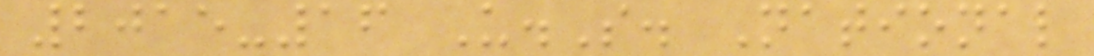2015-16 U.S. National
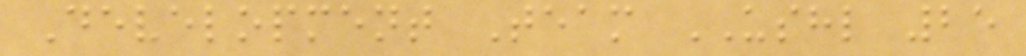Development Team USHL 25
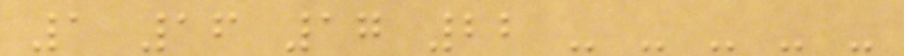1 16 17 22 - - - - -
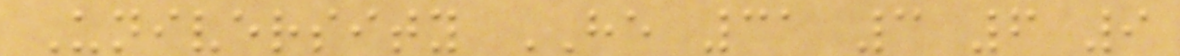University HE 31 3 6 9
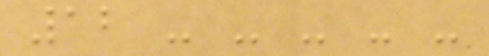12 - - - - -
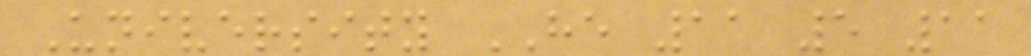University HE 11 5 11
